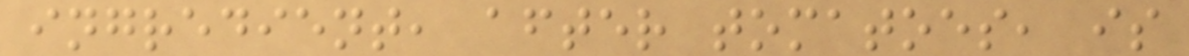ingredient, after tomatoes, is
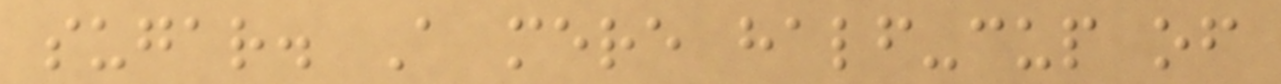sugar. A mere half-cup of
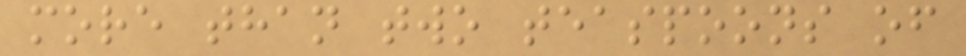more than two teaspoons of
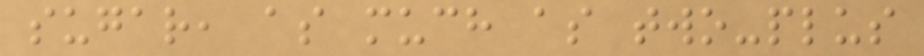sugar, as much as two-plus
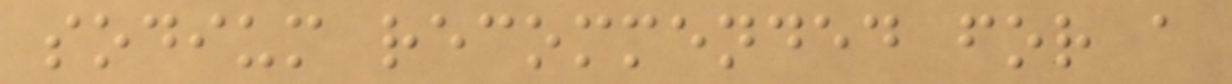sodium recommended for a
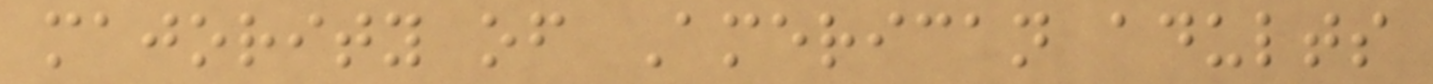majority of American adults
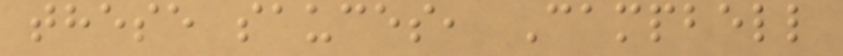these sauces, Campbell
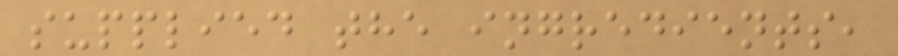supplied the ingredients,
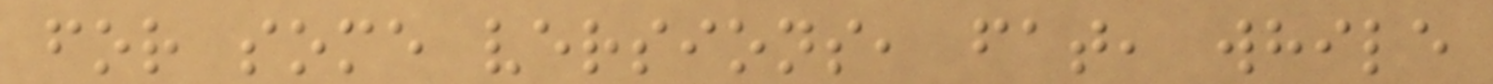for some versions, fat, while
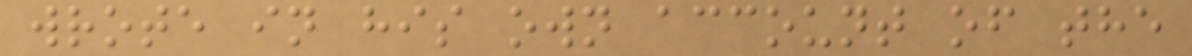wrote in his own account of the
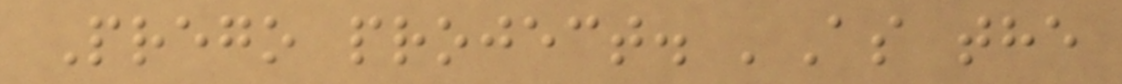Prego project. 'As the
